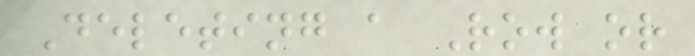Deleting a Row or
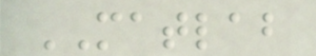MATLAB
